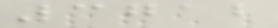3712
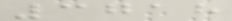3718
